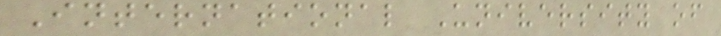International University of
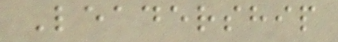Leadership
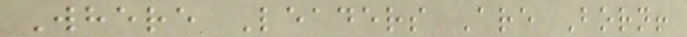Where Leaders Are Born!
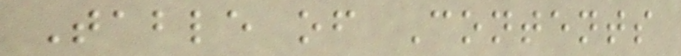Table of Contents
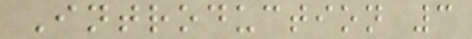Introduction 3
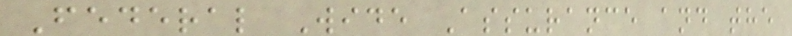Federal Wide Assurance and the
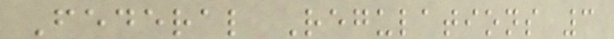Federal Regulations 3
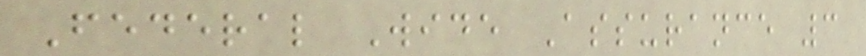Federal Wide Assurance 3
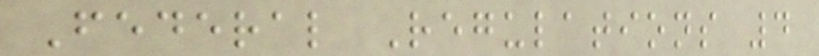Federal Regulations 4
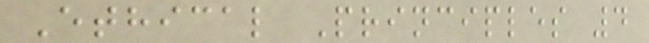Ethical Principles 4
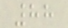88
